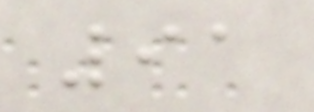91
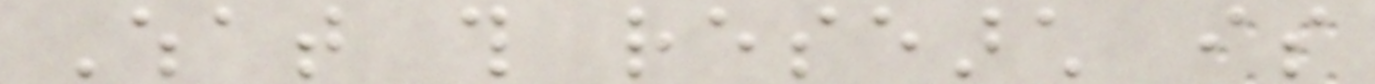What this research is
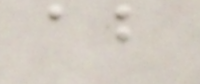about
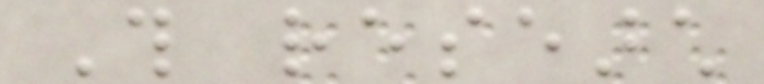This research
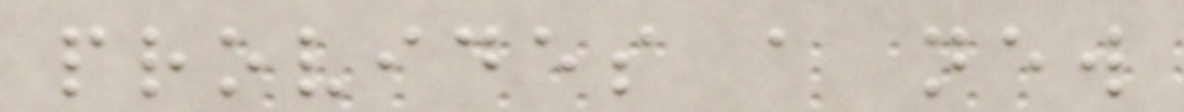provides a new
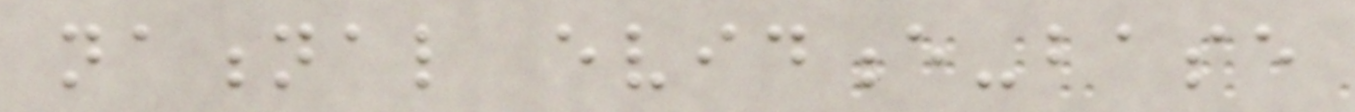national evidence-base
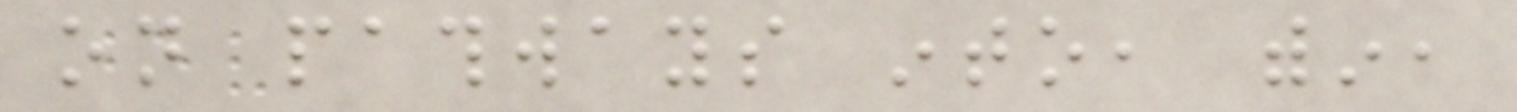on pathways into, within,
